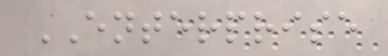ENTERPRISE
